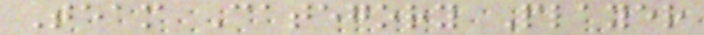Team Category Player
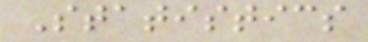Statistics
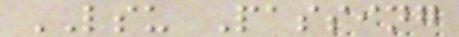LSU Passing
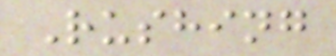Rushing
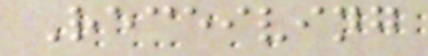Receiving
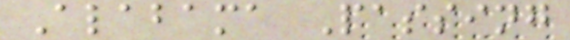Alabama Passing
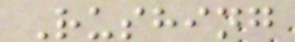Rushing
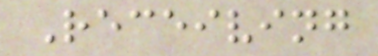Receiving
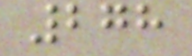278
